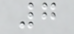7
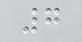7
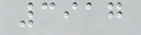3917
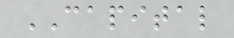CAPITAL
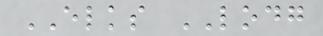ELKS LODG
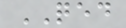QED
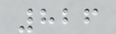826
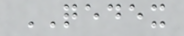QEDEX
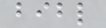bibl
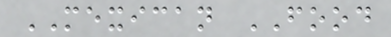MEXICAN FOOD
